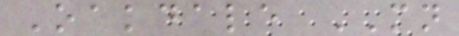Oakdale MN
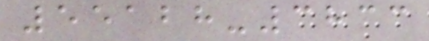55128-3833
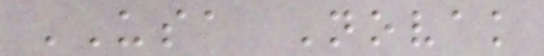USA Novak
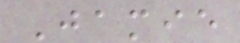Jamie
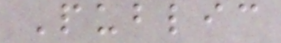Public
